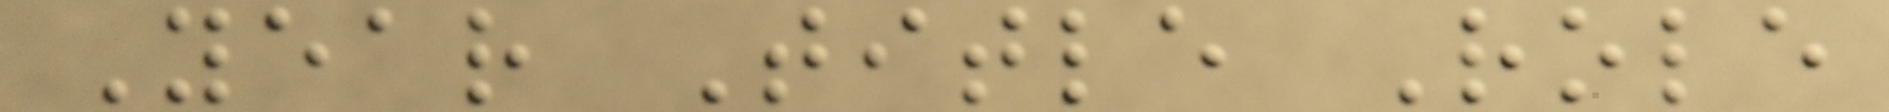Year Title Role
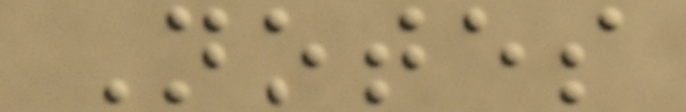Notes
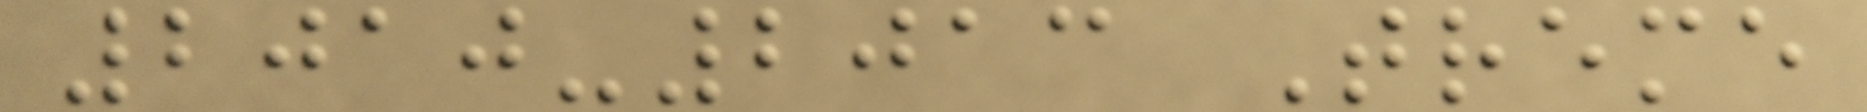2010-2013 Treme
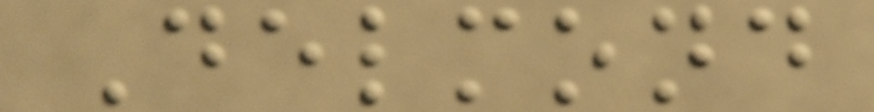Delmond
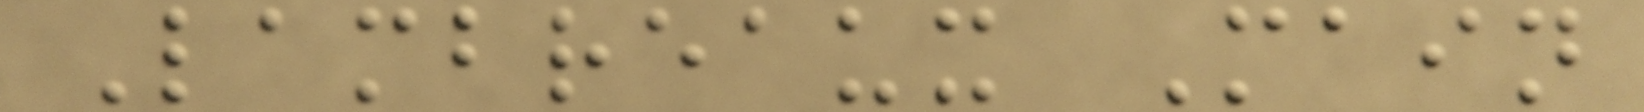Lambreaux Main
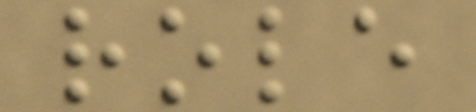role
